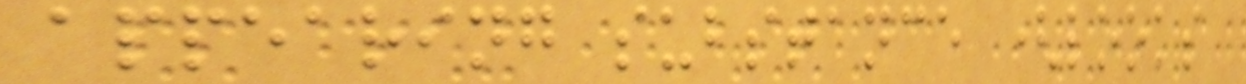appearing substance (looks
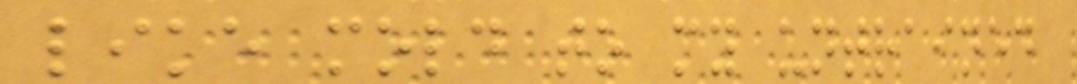like mold to my untrained
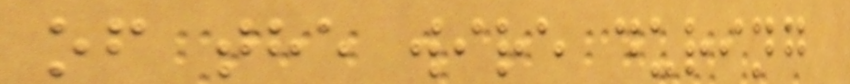of the wire during
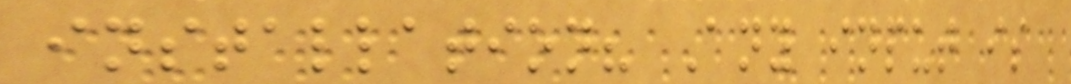installation? Any input is
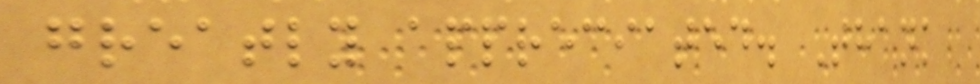greatly appreciated. Thank
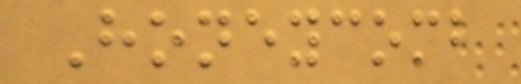Honeycomb
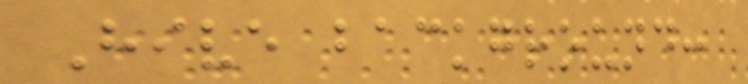Hive background:
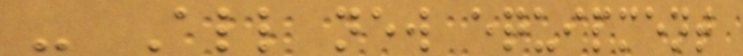- All new equipment
